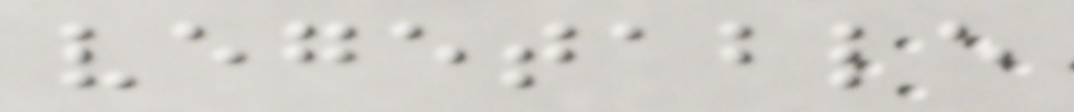vegetable
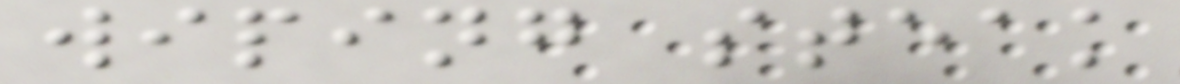wiping steak
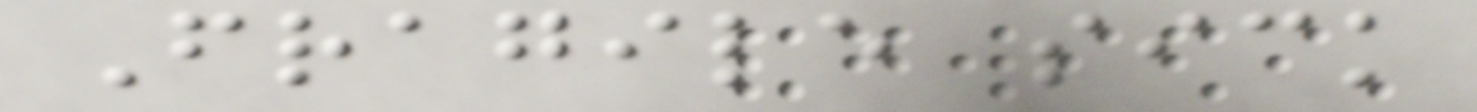Fragile sick
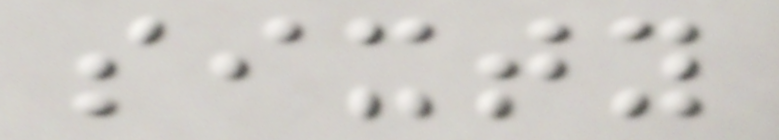sixty
